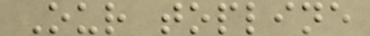Our topline
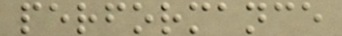performance
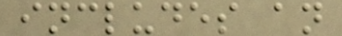includes an
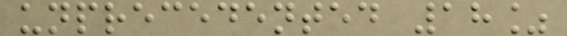unprecedented 18%
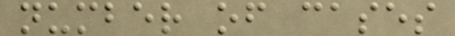number of cases
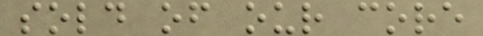sold of our core
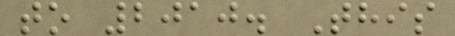to 2010. This
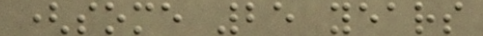(some 25 years
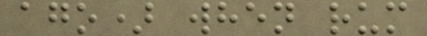ago) when rum
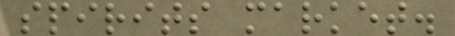spirits market.
